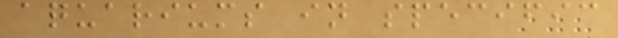aquariums in specific
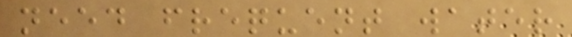need frequent water
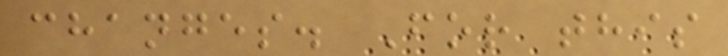changes. For this
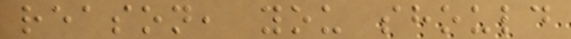reason, you should
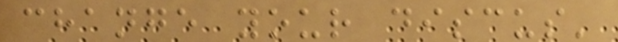change your discus'
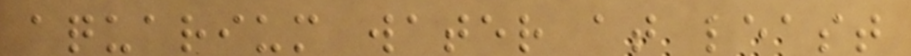aquarium water at least
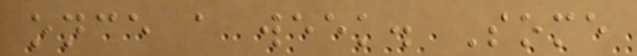once a week. Some
